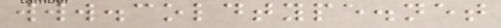www.coldtype.net
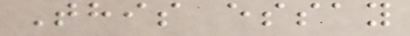This essay
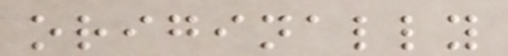originally
